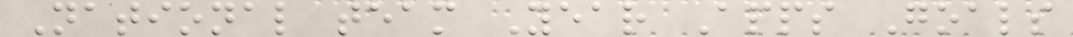National team Year Apps Goals
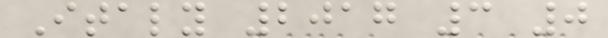Italy 2017 3 0
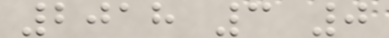2018 3 0
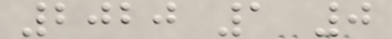2020 1 0
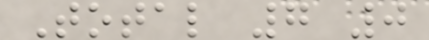Total 7 0
